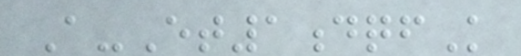A-Et1dqfK
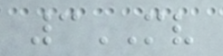3MV
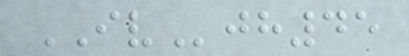IVjh45
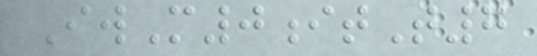IwM0itT7
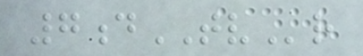7dTVr
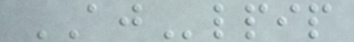AJlpip
